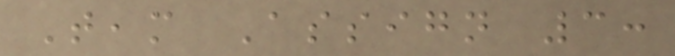Team Assign 3:
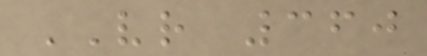VR 360
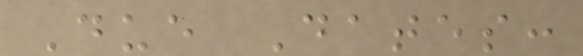Due Dates:
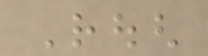Rough
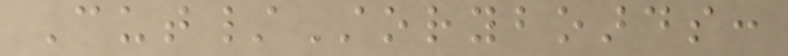Cut/Storyboards:
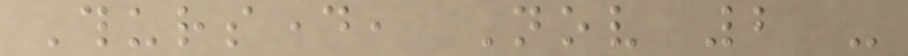Thursday, Nov 2 -
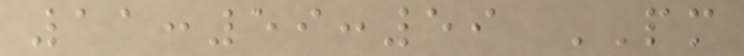11:59:59 PM
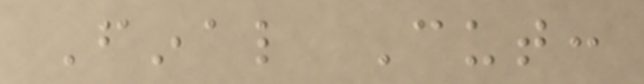Final Cut:
